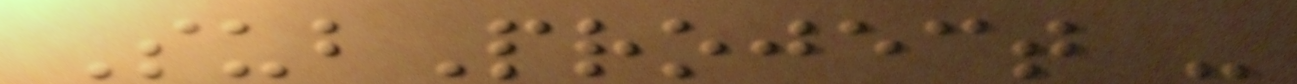SubProject -
